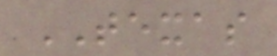TEXAS
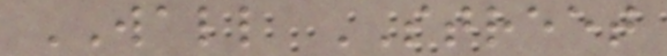WALL STREET
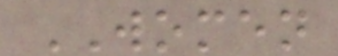WOMEN
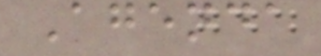Agenda
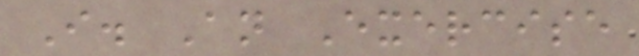I. An Exercise
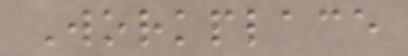Workplace
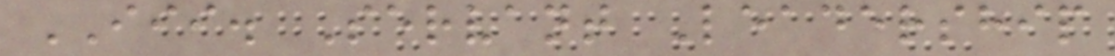III. Servant Leadership
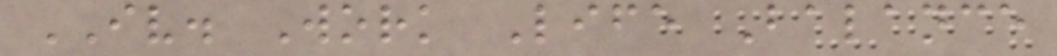IV. Work Life Balance
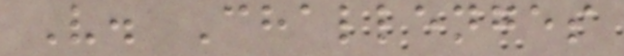V. Challenges
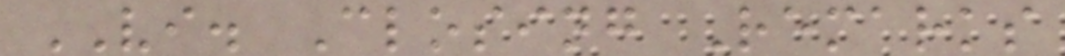VI. Closing Remarks
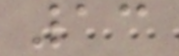13
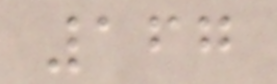167
